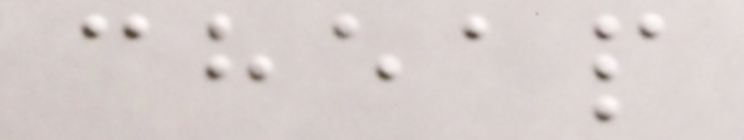cheap
